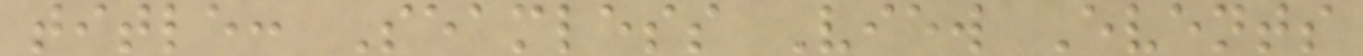title: Seamless View Events
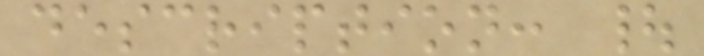description: |
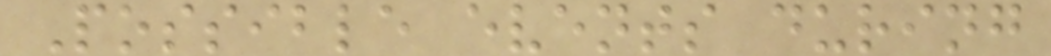Possible events during
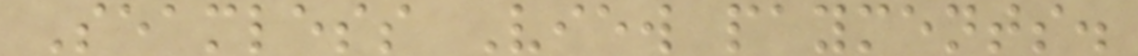Seamless View payments.
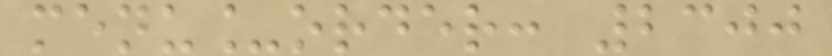menu_order: 2300
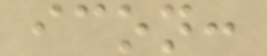icon:
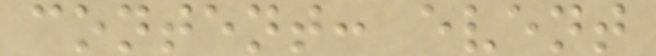content: event
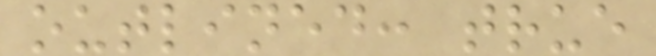outlined: true
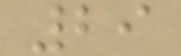29
